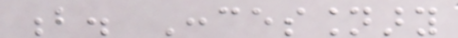b. Concessionary
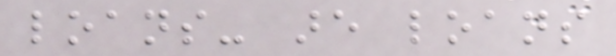loans- are loans
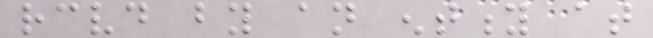received by an entity at
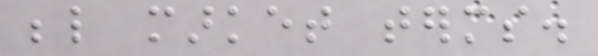below market terms.
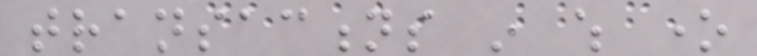transactions in which one
